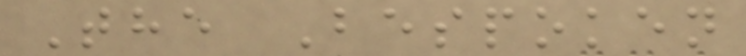The Bespoken
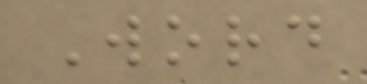Word
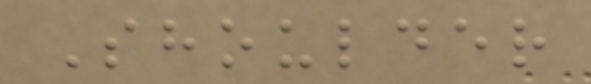Shoulder
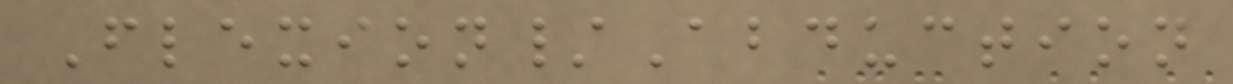Flexion/Abduction
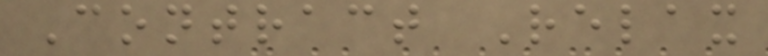Contract Relax
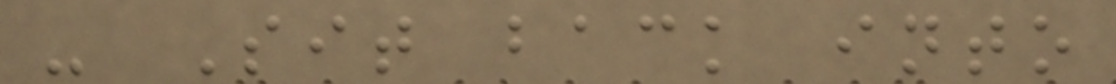- Sit back into
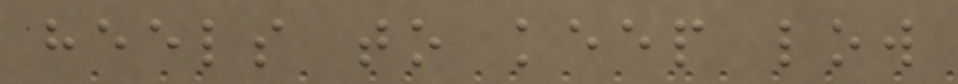heels to keep low
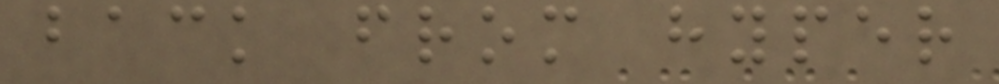back from hyper
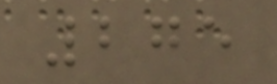275
